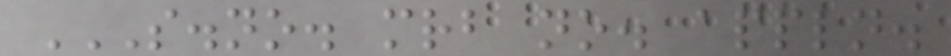S.NO. MRB NO. APPLN.
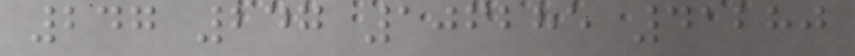247 247 106285 41280
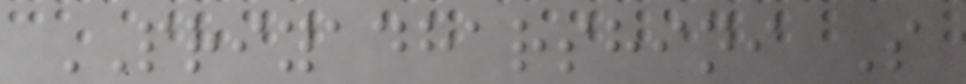PRIYADHARSHINI S
